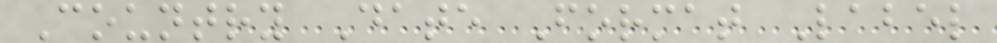Country Date Format Label
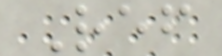Ref
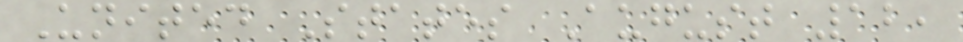United States August 12,
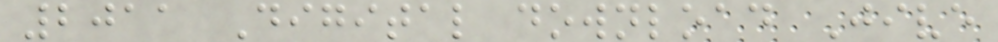2011 Digital download Jive
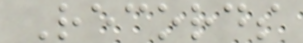Records
